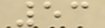53
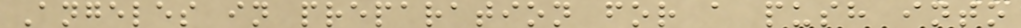Angeles in preparation for a push into
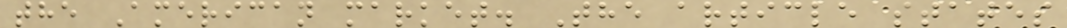the American market. The article states
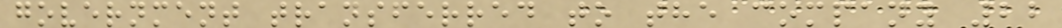government transferred to the company 22
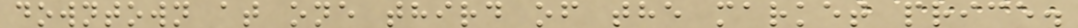downtown at one third of the market price.
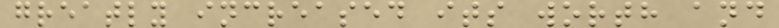greatly increased its worth and
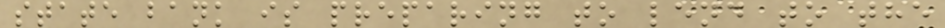state bank is preparing to lend to the
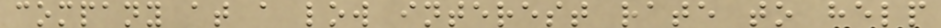company at a low interest rate to help
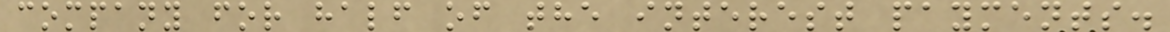company for half of the interest payments.
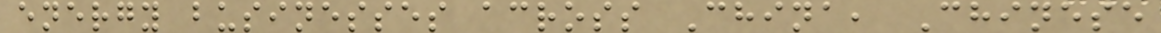energy businesses across China, Chinese
